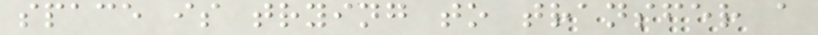space is trying to transfer a
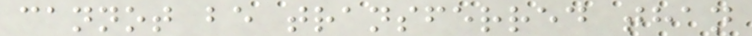cannot be transferred than
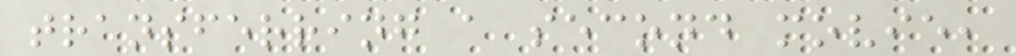transferring a second movie,
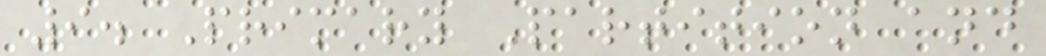9. Primary Partition and
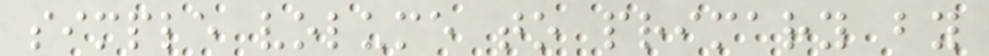simple volume to primary by
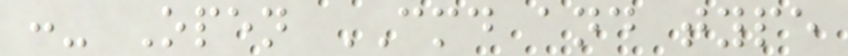:- Open CMD and type
